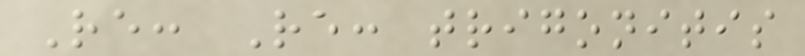Re: Re: trigonitis
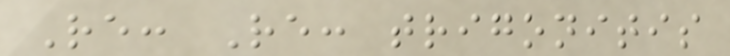Re: Re: trigonitis
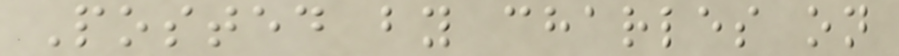Posted by charles on
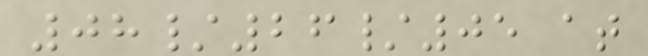08/26/05 at
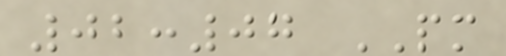02:07 PM
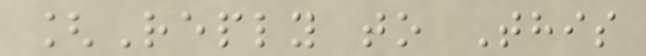[Reply to This
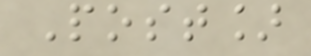Post]
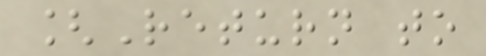[Return to
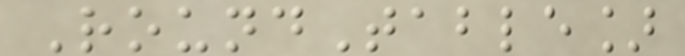RoundTable]
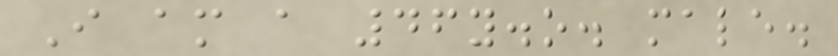I am a 46y.o. male.
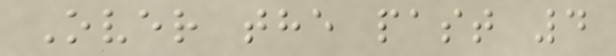Over the past 4
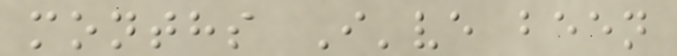months I've been
